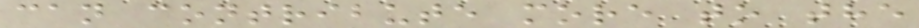can contribute more to the
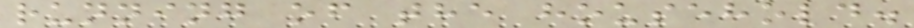running of the household.
